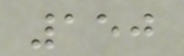150
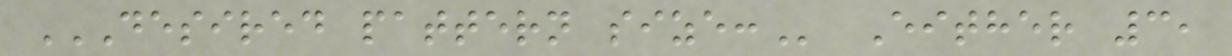DESIRED PATTERN SIZE: Either 3,
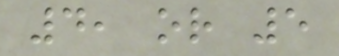4, or 5
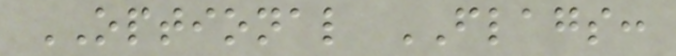OPTIONAL FLAGS:
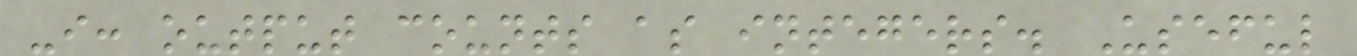-i: output counts as integers. Useful
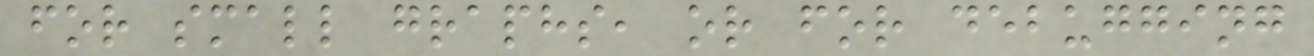for small graphs, or for debugging
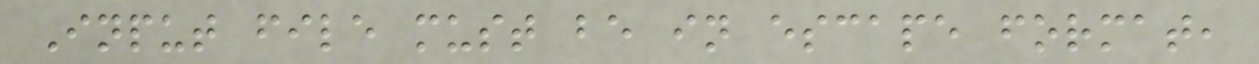Input file must be in escape format,
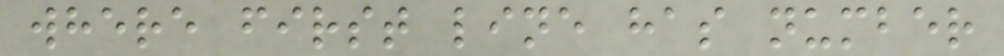where first line has number
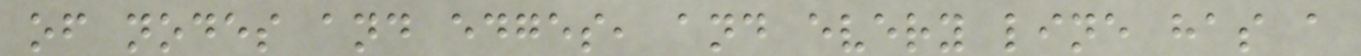of nodes and edges, and every line has a
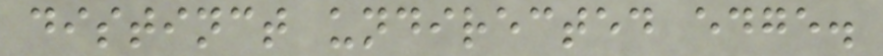distinct undirected edge.
